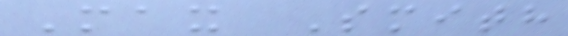Max Smith
